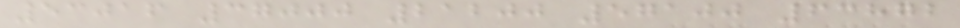53016 37000 21200 57100 63872
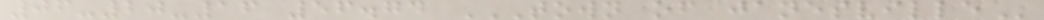06-20-16 56.74 TOWN OF JANESVILLE
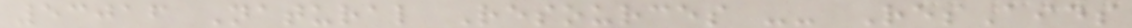53016 Natural Resources -- ResAids
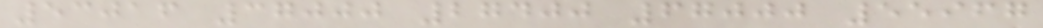53016 37000 27400 67000 55967
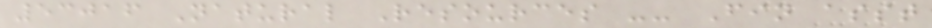53016 Natural Resources -- Fin asst
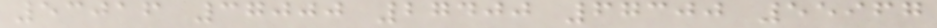53016 37000 27400 67300 55967
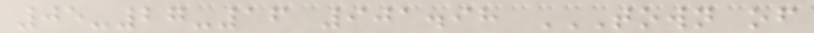05-27-16 901.98 TOWN OF
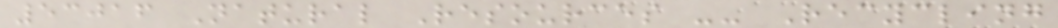53016 Natural Resources -- Recycling
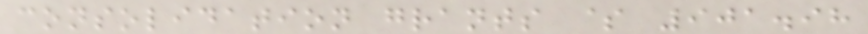consolidation grants $ 901.98
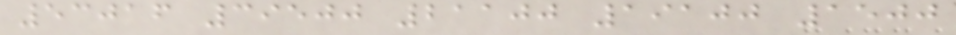53016 39500 21100 19100 1500
